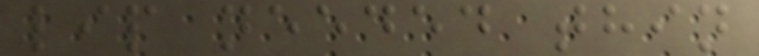lip needed thin
